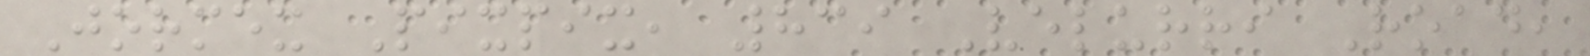Jormex Pixpix, 839 Velurri Road,
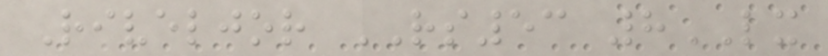Riveljor RS53 8LX
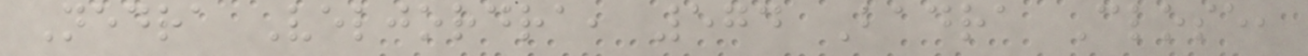Nedra Veljordra, 574 Badra Close,
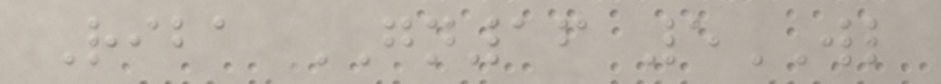Riba GN16 5WL
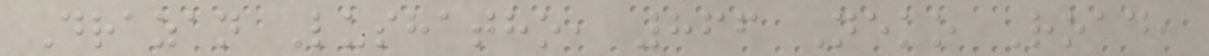Drazan Lushatho, 866 Neko Road,
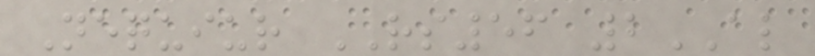Nequiur RS56 2AL
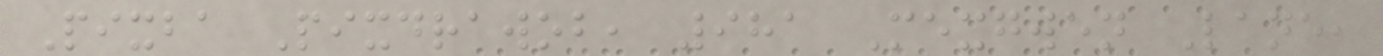Pixba Pixdrawob, 981 Mexgwen Lane,
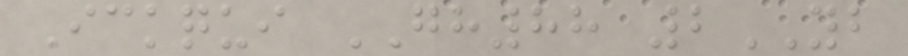Ickqui GH88 2YB
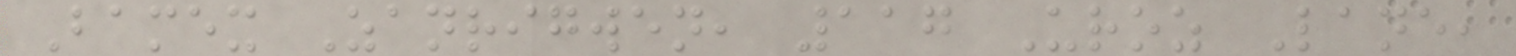Bamex Zanrigwen, 117 Uroz Lane,
